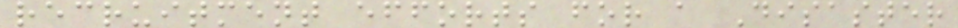recruitment efforts for a Disaster
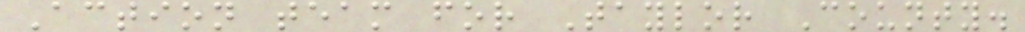Action team for Taylor County.
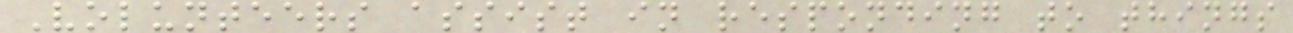Volunteers assist in responding to things
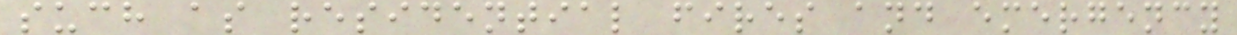such as residential fires and emergency
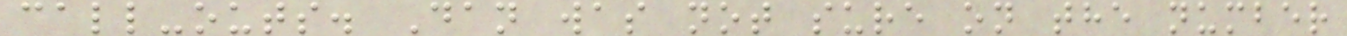call-outs. Dan was not sure on the number
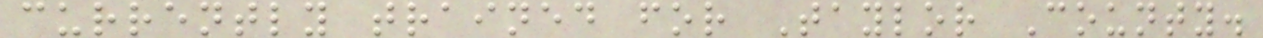currently trained for Taylor County.
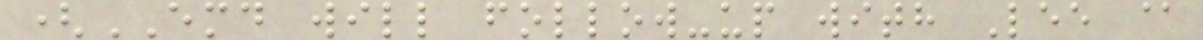(EMD will follow-up with Lee @
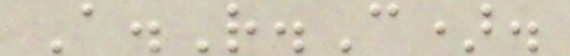A.R.C).
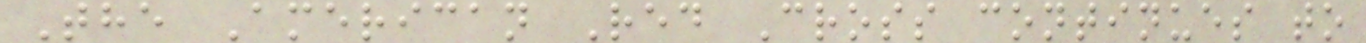The American Red Cross continues to
